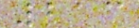213
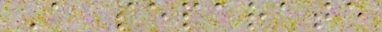A separate
